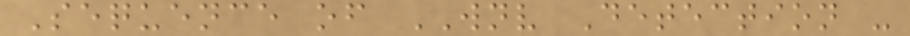Sequence of WNV Detection -
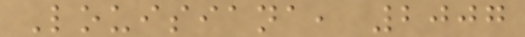Louisiana, 2007
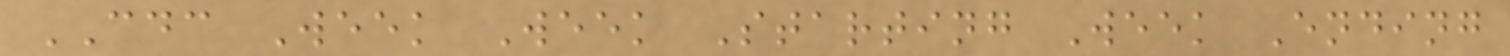CDC Week Week Starting Week Ending
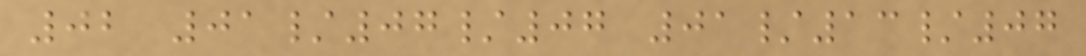02 01/07/07 01/13/07
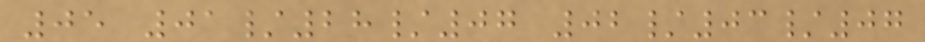05 01/28/07 02/03/07
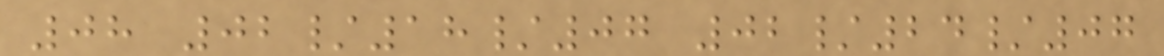08 02/18/07 02/24/07
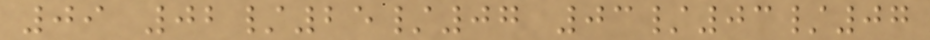09 02/25/07 03/03/07
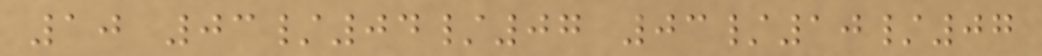10 03/04/07 03/10/07
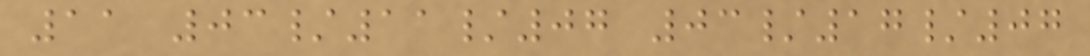11 03/11/07 03/17/07
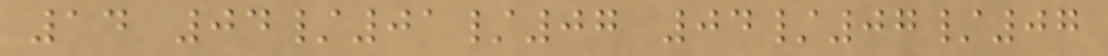14 04/01/07 04/07/07
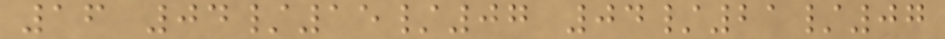16 04/15/07 04/21/07
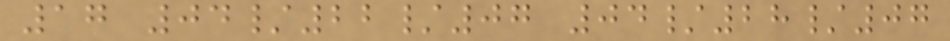17 04/22/07 04/28/07
